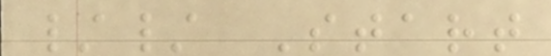// Start
